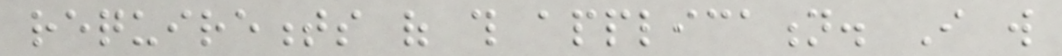requirements of this application. I will
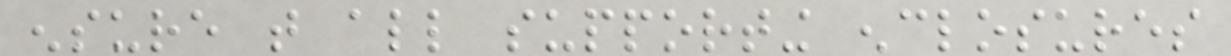ensure that all supporting enclosures
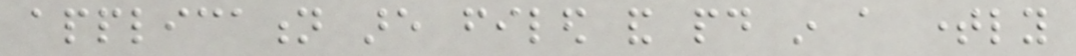application are filed and paid in a timely
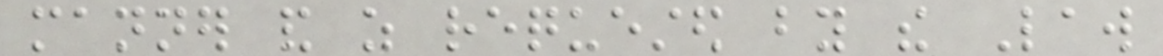manner and as requested by the Law
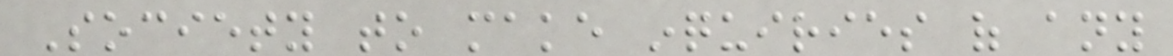Society to make inquiries of any
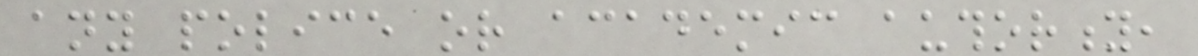any police or academic authority,
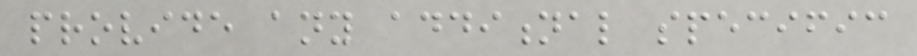provide any additional specific
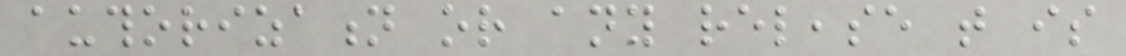authorization or any release that is
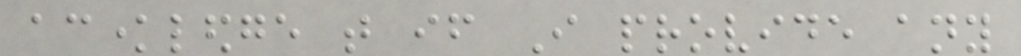acknowledge that if I provide any
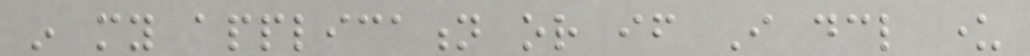in my application or if I declare under
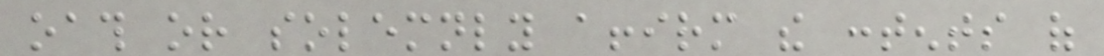oath or solemnly affirm the contents of
